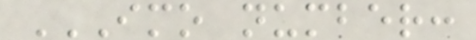IMO NUMBER:
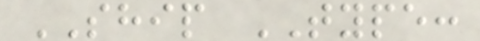SHIP TYPE:
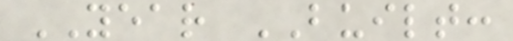YEAR BUILT:
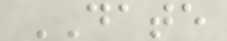DATE
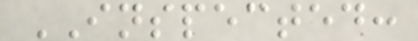INSPECTED:
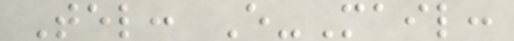Tel: E-Mail:
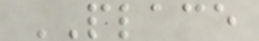PLACE
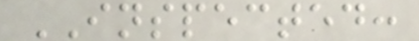INSPECTED:
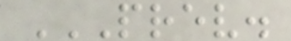PREV.
